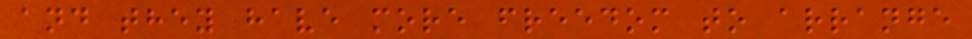and they have more freedom to arrange
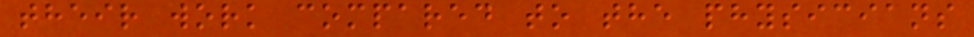their work compared to the physicians
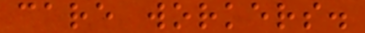care workers.
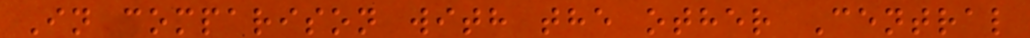In comparison with the other Central
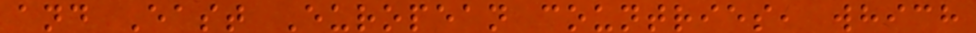and East European countries, which
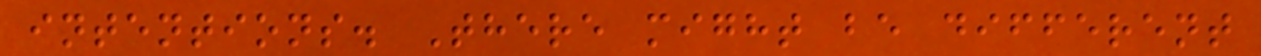intentions. There might be different
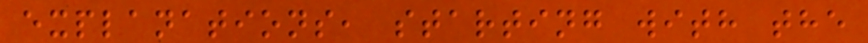explanations, starting with the
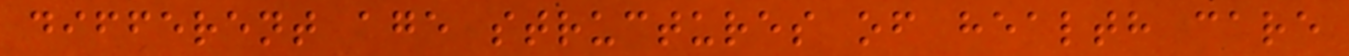different age structures of health care
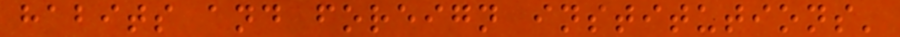habits and foreign institutions'
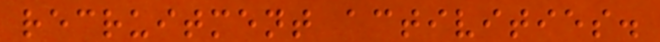recruitment activities.
